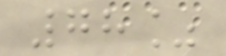78%
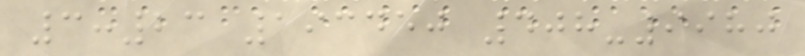3:23 193450 408-9980
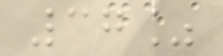37%
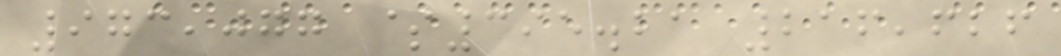973,077 $395.21 216,626
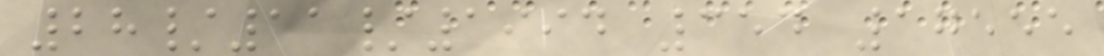28/11/1994 354 17555
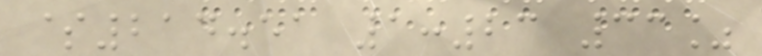$214.51 1:23 33%
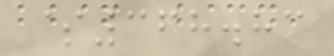$368.83
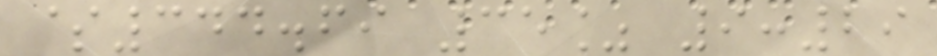$344.69 35% 9:29
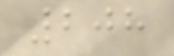208
